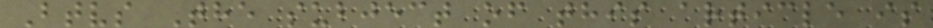Btvs The subject of this article is
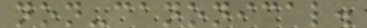non-canonical.
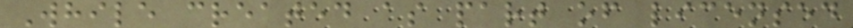While created as part of licensed
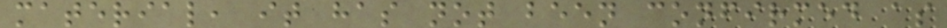material, it has not been confirmed as
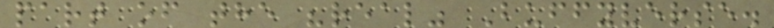part of the "real" Buffyverse.
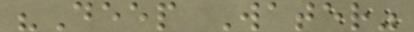"Deep Water"
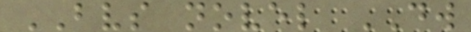BVS novel DW
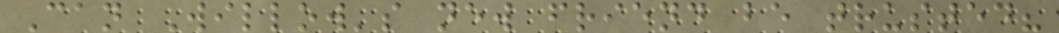Can Willow's new friend be trusted?
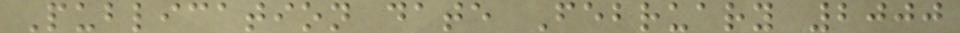Publication date February 2000
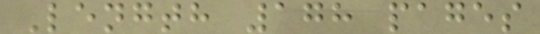Length 178 pages
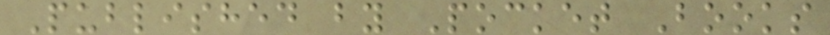Published by Pocket Books
